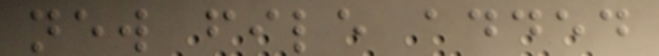new file added
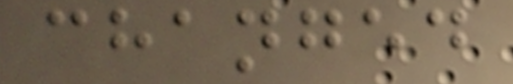changed
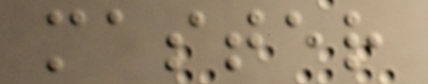master
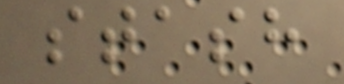stash
